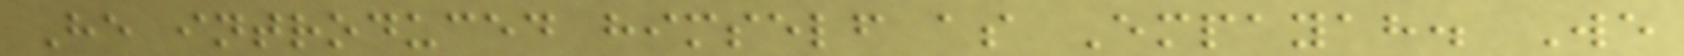He introduced himself as Empayah. We
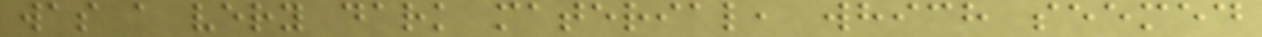was a very dark material, which seemed
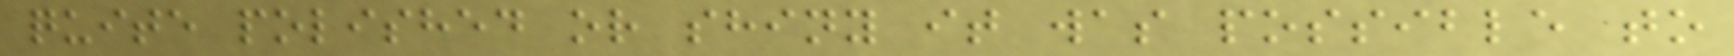quite polished or shiny it was possible to
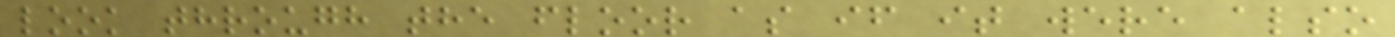look through the floor as if it were also
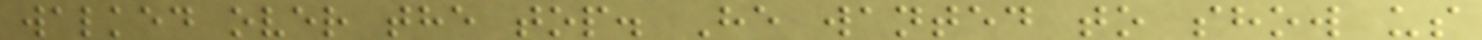walked over the top. He wanted to show us
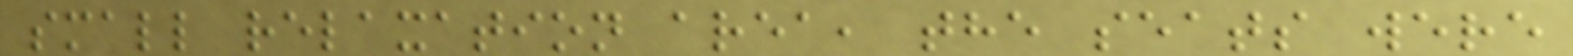small relaxation area, the seats were
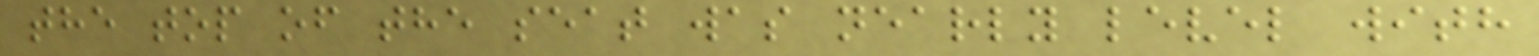the top of the seat was nearly level with
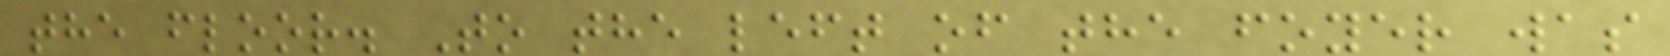the floor. To the left of the foyer was
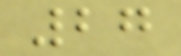27
